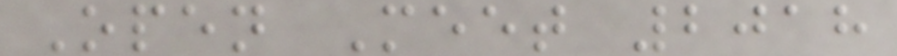Open Meet 2018
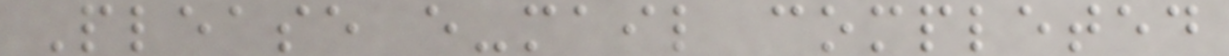Please e-mail completed
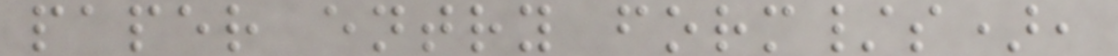paper entry form/s),
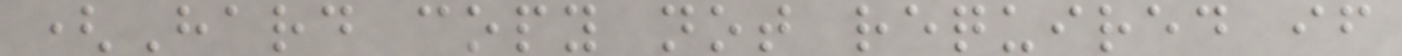(Hard copy not required if
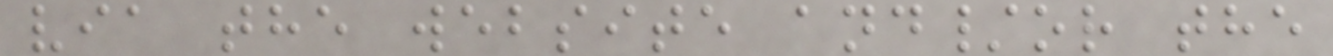via the website and/or the
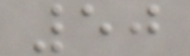50
